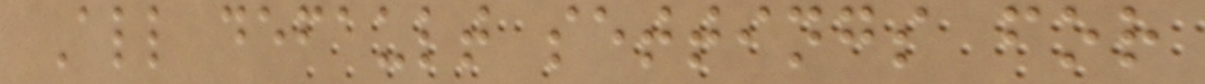All default settings for
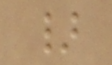}
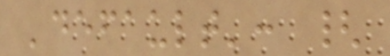'default': {
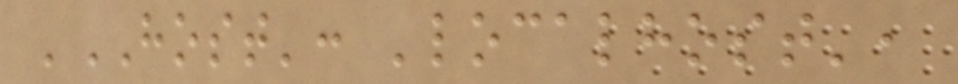'HOST': 'localhost',
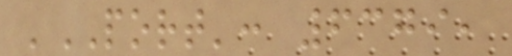'PORT': 6379,
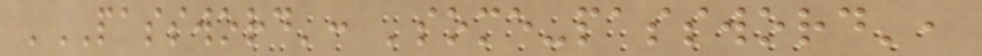'PASSWORD': 'some-password',
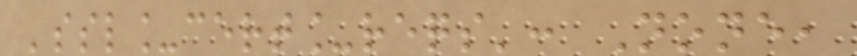'ssl_cert_reqs': None,
